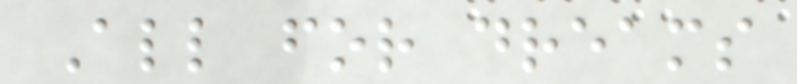All for dreams
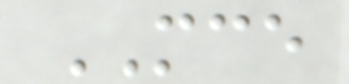MCE
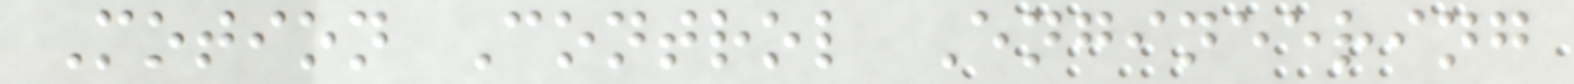Motion Control Engineering
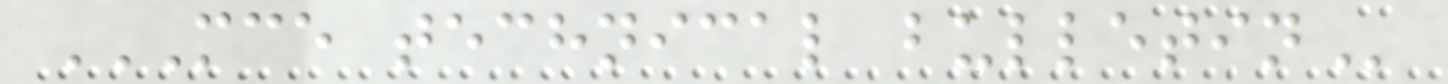MCE TECHNICAL BULLETIN
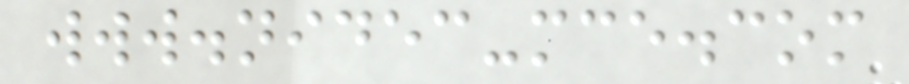www.nidec-mce.com
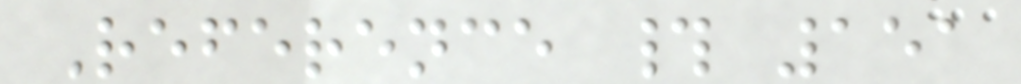Reference # 151
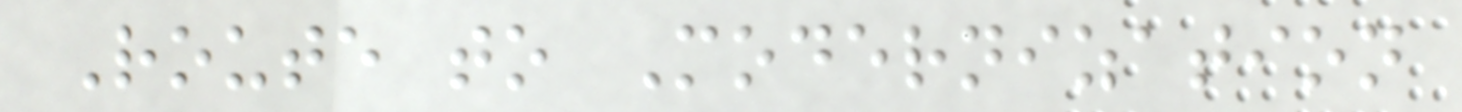Route to Modernization
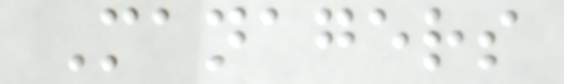Managers
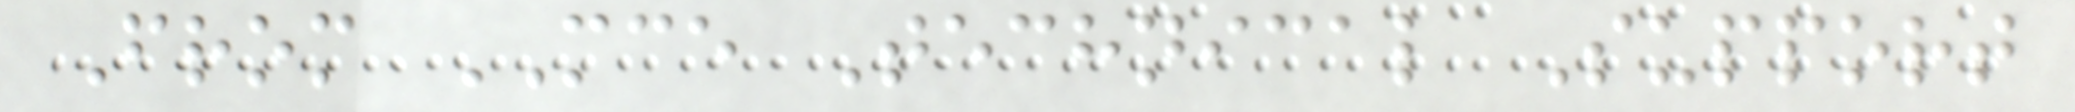From MCE Technical Support
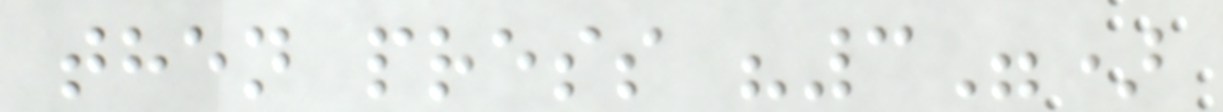then press "3")
